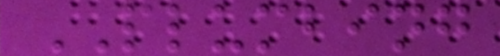PLUMBING
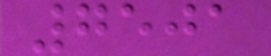7501
